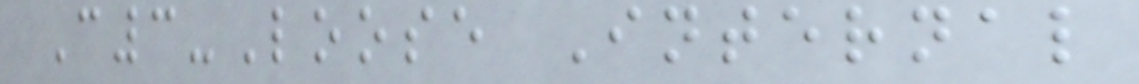C3-Loose Internal
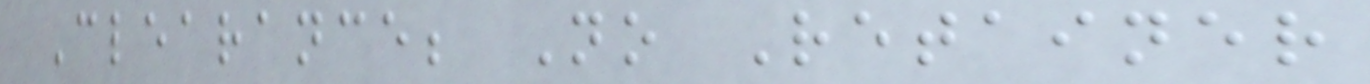Clearance; No Retainer
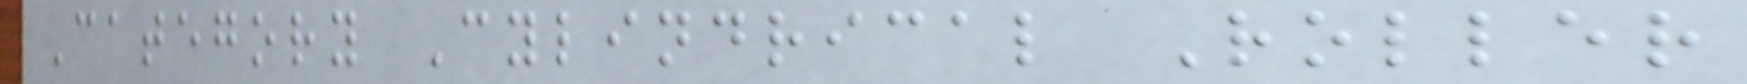Category Cylindrical Roller
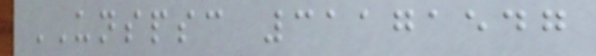UNSPSC 31171547
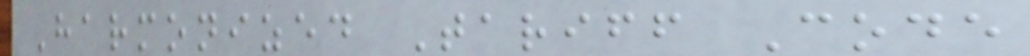Harmonized Tariff Code
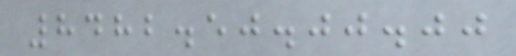8482.50.00.00
